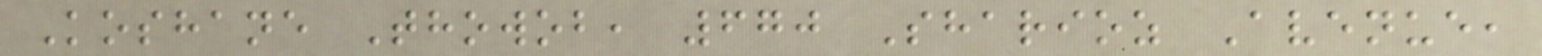Koshane Thowob, 670 Sharioz Avenue,
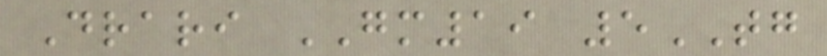Drari GM19 5TG
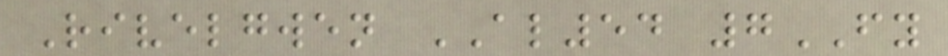Rivelgwen AL54 7FY
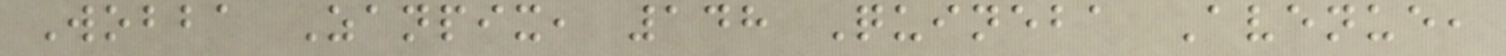Wobba Zanpix, 148 Quineba Avenue,
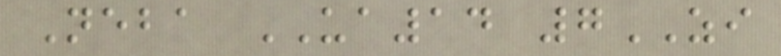Neba UA14 7ZI
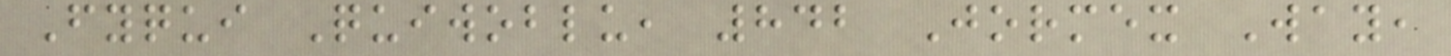Fyqui Quiwoblu, 842 Jormex Way,
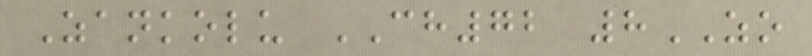Zankolu CH72 8ZO
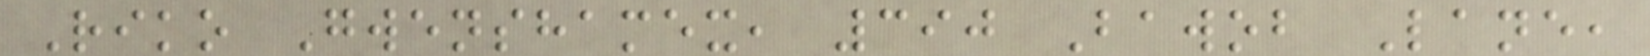Riko Gwenshamex, 390 Bawob Lane,
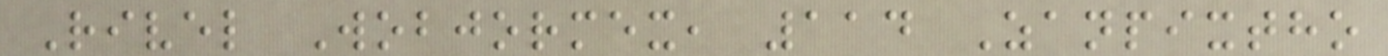Rivel Wobjormex, 114 Zanpixtho
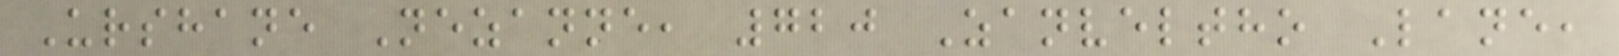Urshane Nezanne, 720 Zanveltho Lane,
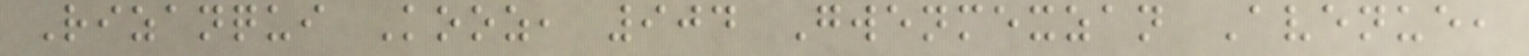Rizanqui Kooz, 904 Gwenmexzan Avenue,
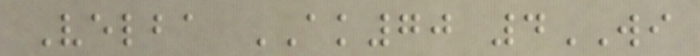Velba AK70 4WI
